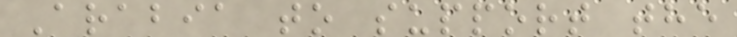Arabia to support the
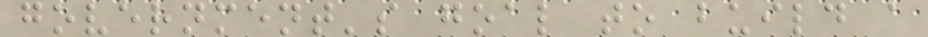government's goal to build a
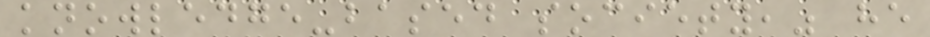knowledge-based society," he
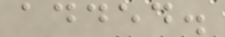added.
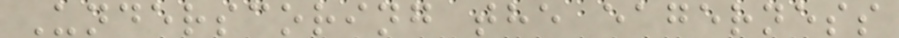Underscoring the eagerness
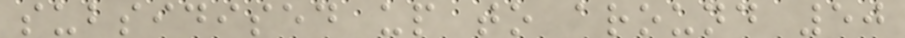subsidised up to around 50
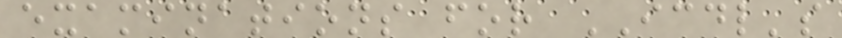examinations for ICDL's
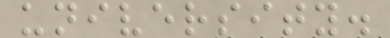university.
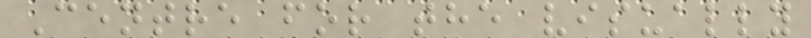Centre for the visually
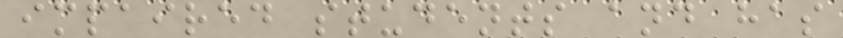impaired students and has
